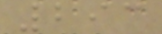293
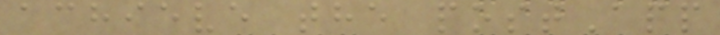achieve the postApp
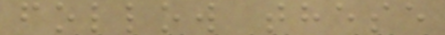follow these
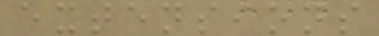extensions
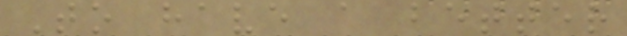To have a better
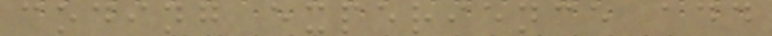coding experience add
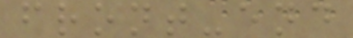front-end
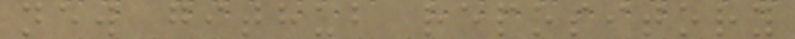new github repository
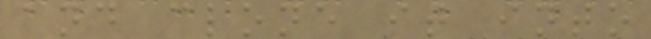and clone it into
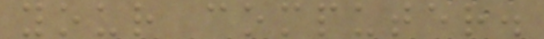your computer.
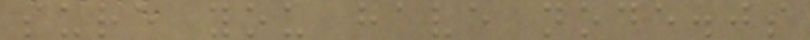sure you have node.js
